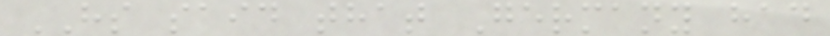HS said that Germany had
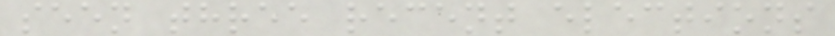seen three recent elections
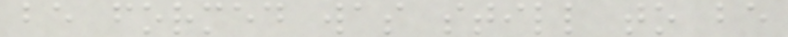be formed was still to be
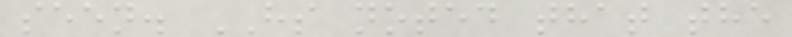seen. HS noted that the
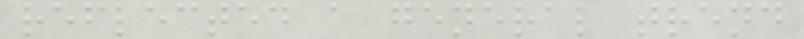reflected a general trend
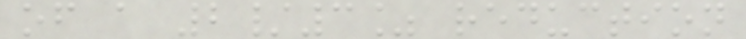of a 2/3% reduction
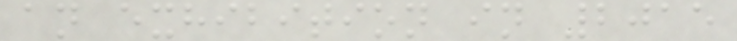an exhibition in 2015
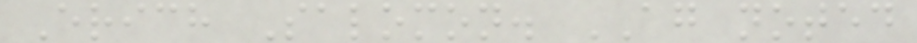Erich Salomon. AG noted
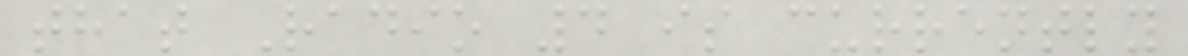that Radio 4 is currently
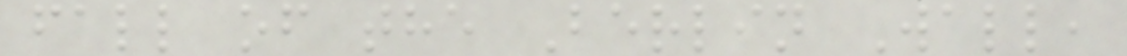fall of the Berlin Wall,
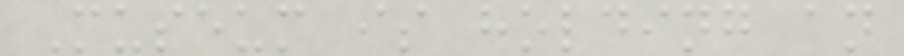Museum is holding an
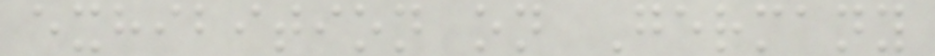exhibition on Germany
